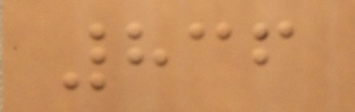836
